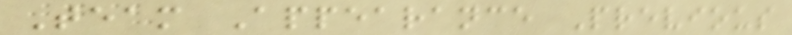Team Appearance Previous
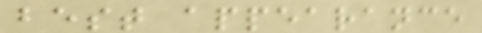best appearance
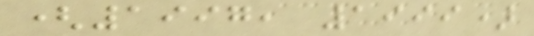(1997, 1999)
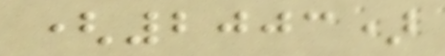(2003)
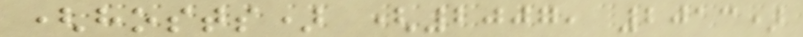(hosts) (2007, 2013)
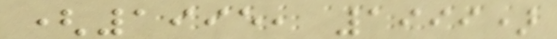(1995, 1999)
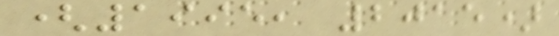(1995, 2015)
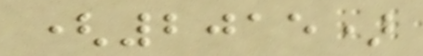(2015)
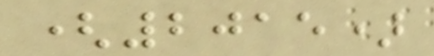(2015)
